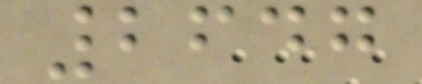2647
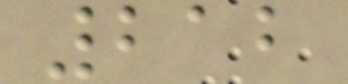212
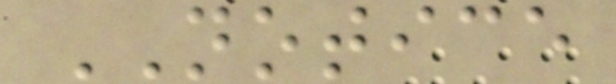NOTICE
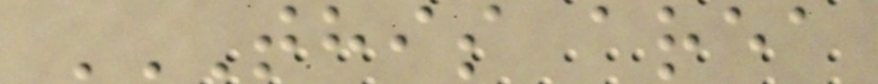THIS AREA
